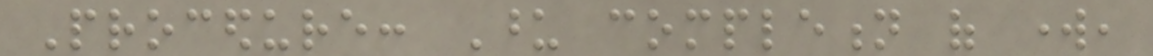Procedure: Upon completion of work,
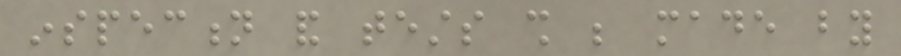inspection and tests shall be made by
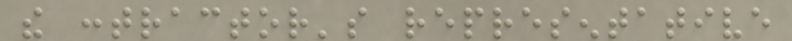the contractor's representative
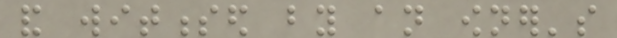and witnessed by an owner's
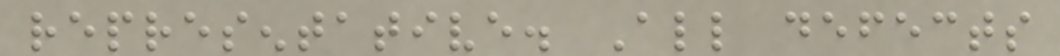representative. All defects
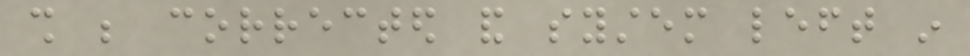shall be corrected and system left in
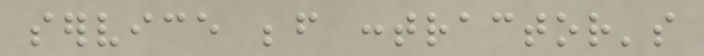service before contractor's
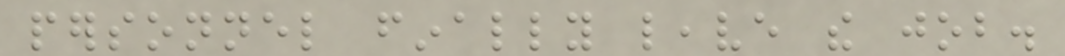personnel finally leave the job.
